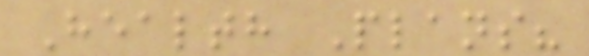Health Plans?
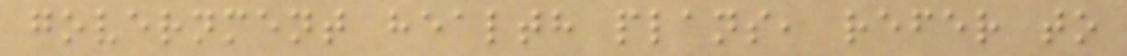government health plans, refer to
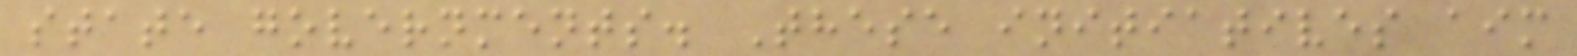state governments. These initiatives aim
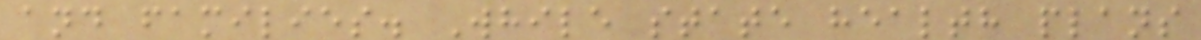and families. While state health plans
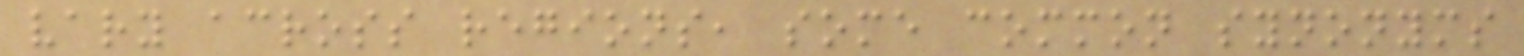vary across regions, some common synonyms
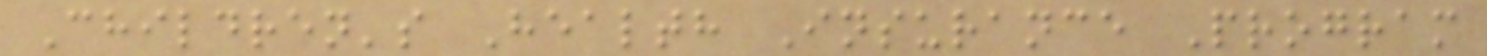Children's Health Insurance Program
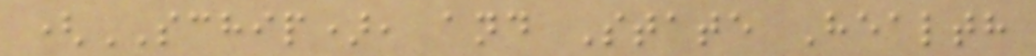(SCHIP), and State Health
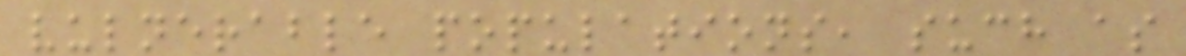vulnerable populations, such as
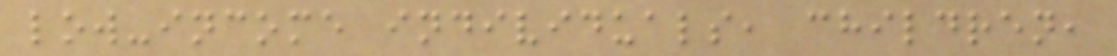low-income individuals, children,
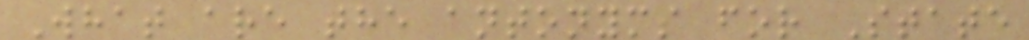What are the antonyms for State
